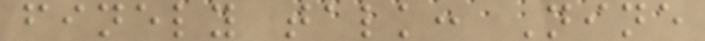finely talk: Nine
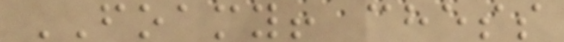FOAMY! chess
